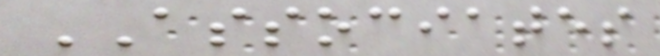ASSOCIATES
